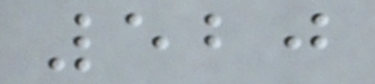520
